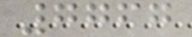7767
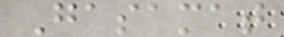Gasamat
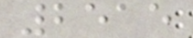2515
